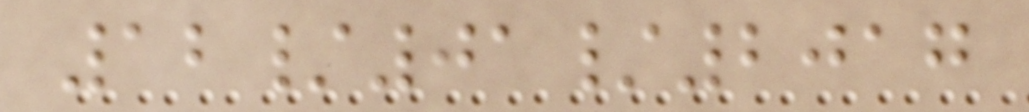12/01/2017
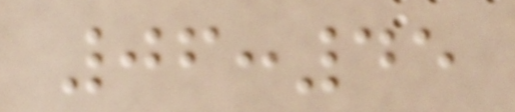06:45
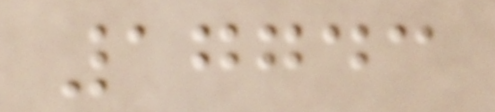17743
